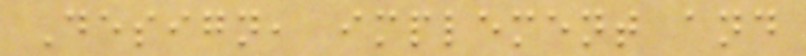Design, implement and
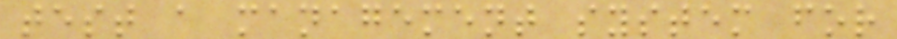test a management system for
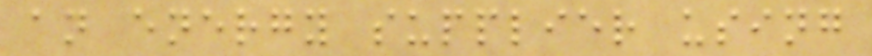an energy supplier using
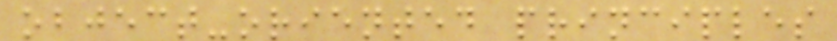object-oriented principles
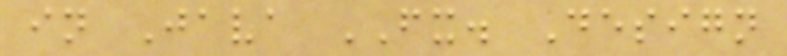in Java FX. Design
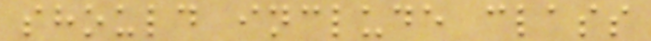should include class
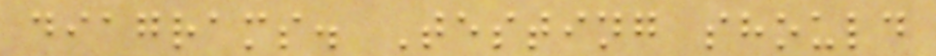diagrams. Testing should
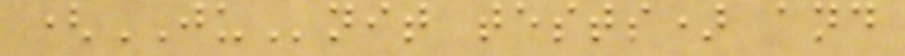(JUnit tests) and
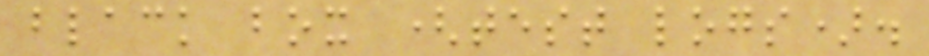black box (test logs).
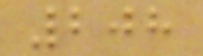208
